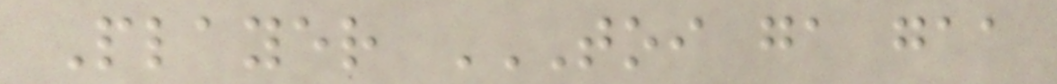Player TOI GA GAA
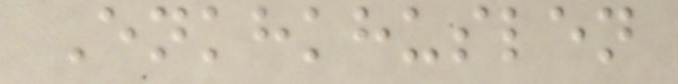Enkhkhuslen
